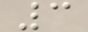3
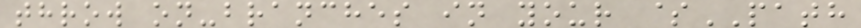throw on-branches in your $PATH
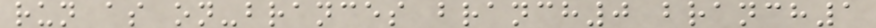run as on-brances branch0 branch1
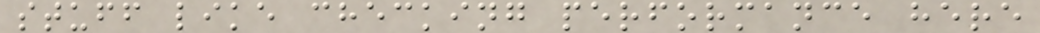stuff like checking performance here
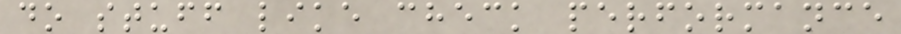do stuff like check performance
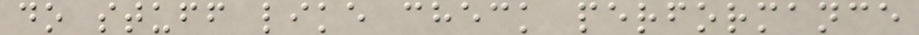do stuff like check performance
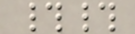##
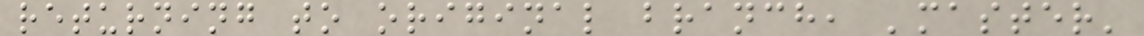returning to original branch, 'master'
